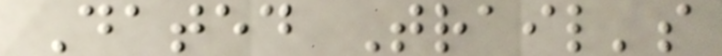Dated Trail's
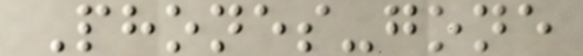Phones-gone
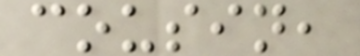cousin,
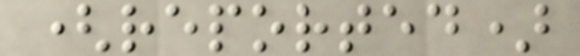(reported)
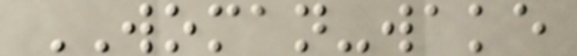WOMAN-wake
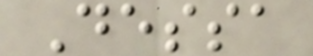Dessa
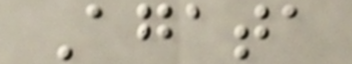Agata
